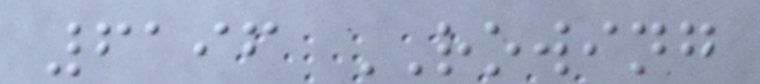6196 ROWING
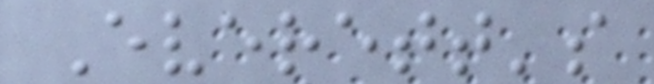Everett's
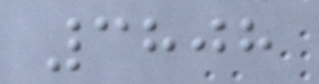3808
